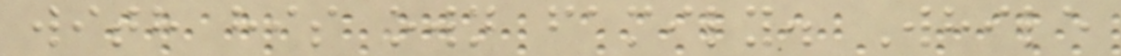with his own family. While
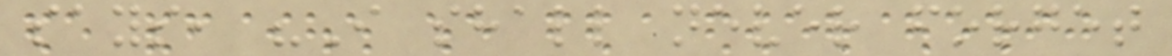says, "I shall never forget
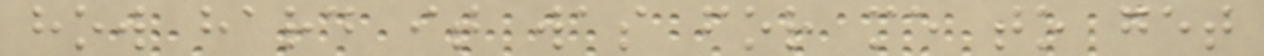how hard it was for me to get
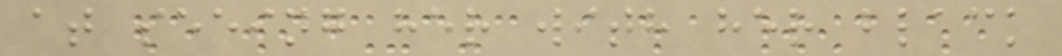at seeing her with her black
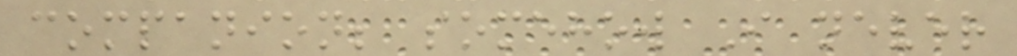companion; somehow I never
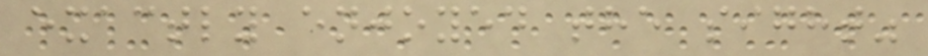exactly enjoyed the sight"
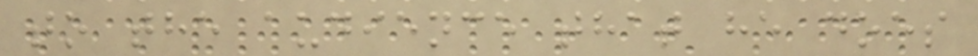to the audience that he does
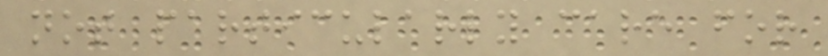not particularly care for
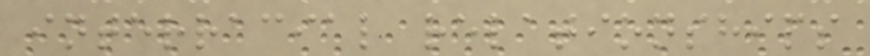interracial relationships
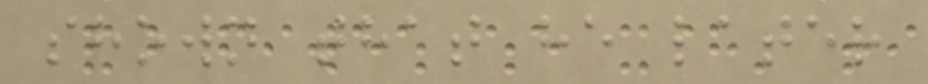shown that he later
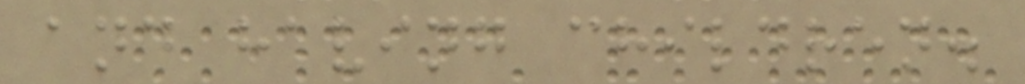and having children.
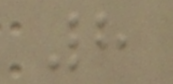8
